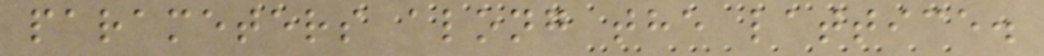parameters along the lattice.
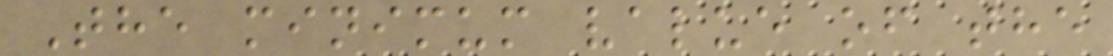The minimum value of the
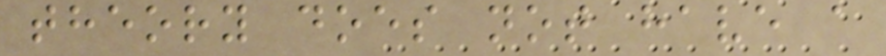theory does not have a
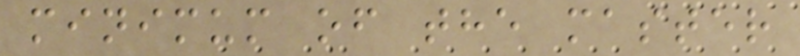minimum of the master
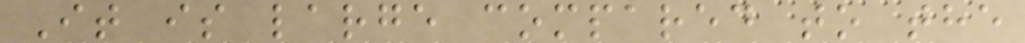It is large compared to the
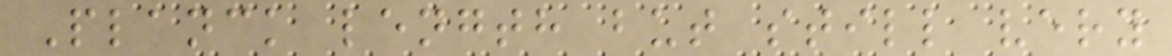Planck length but still very
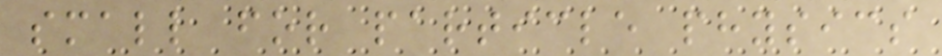small for particle physics
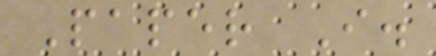Paper I.
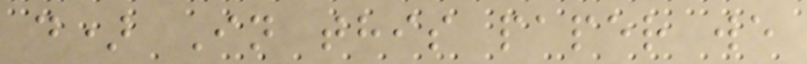d) In this paper we
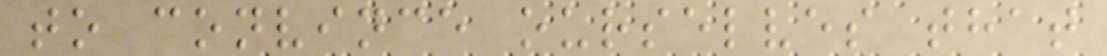to convince ourselves that
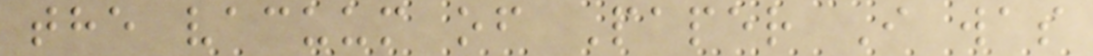the vacuum of Paper I was
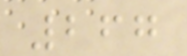267
